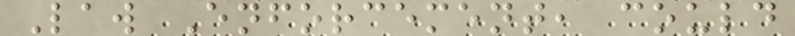Law Enforcement, could
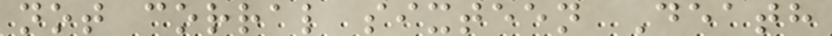not corral sixteen Death
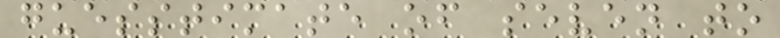guesstimate of seven to
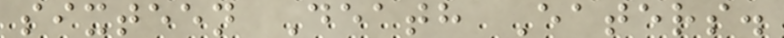sixteen Death Eaters.
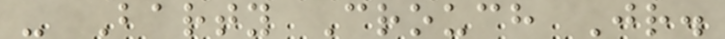- Barty Crouch Jr.
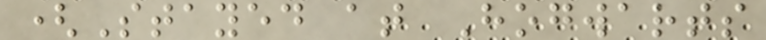(Stayed at Hogwarts
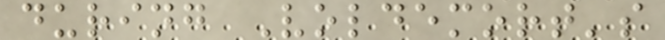during Voldemort's
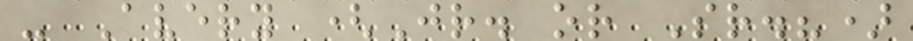- Avery (Jr. or Sr.?)
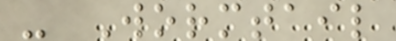- Wormtail
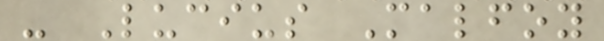- Lucius Malfoy
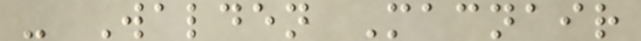- Walden Macnair
